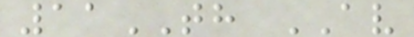11TH AV
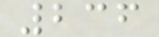236
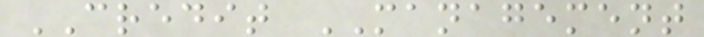CREDIT MANAGEMENT
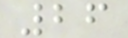26
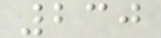230
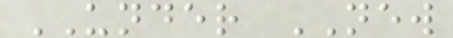UNDER NEW
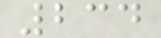234
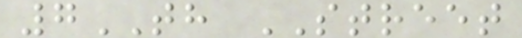7TH STREET
